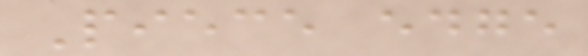Piece edge
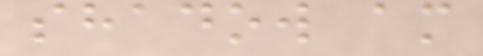shadow am
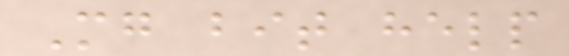Mg bit help
